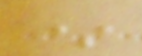*
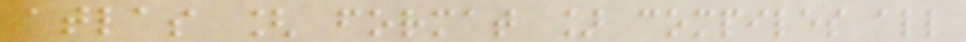atlas [ format ] compiles all
